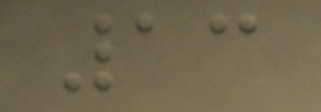13
